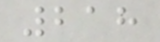218
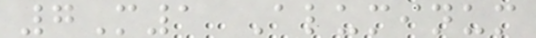7M1 Aluminum
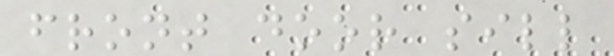front door sill
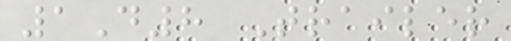1D8 Trailer
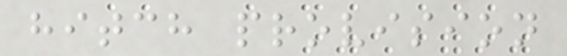hitch provision
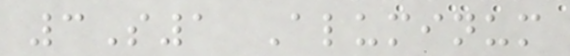3S1 Aluminum
